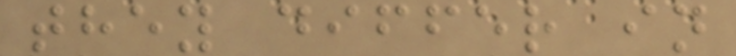they differ in
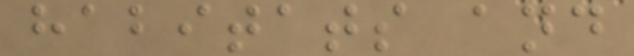habitats and
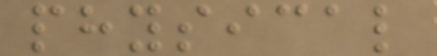physical
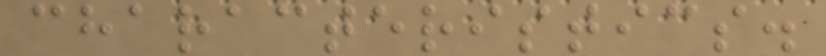characteristics.
